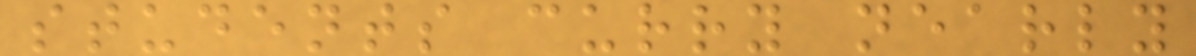students curry nearly
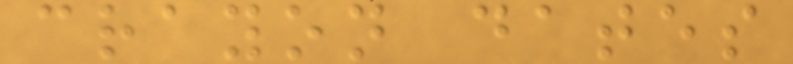crayon dates
